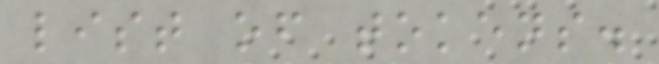list of tokens.
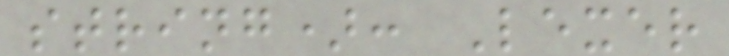string): Lexer
